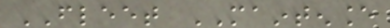FLEET MAINTENANCE
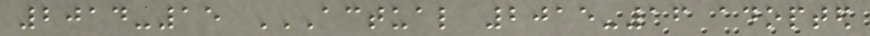2014-15 ACTUAL 2015-16 ADOPTED
